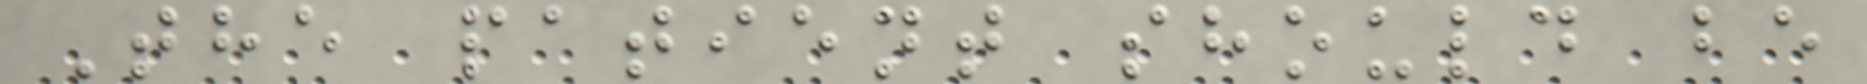The patient should be
